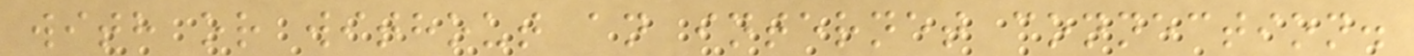with or without an internet connection.
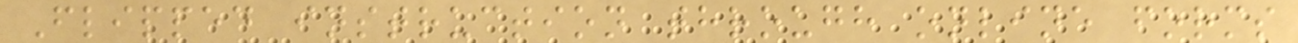Flipped instruction through online forms
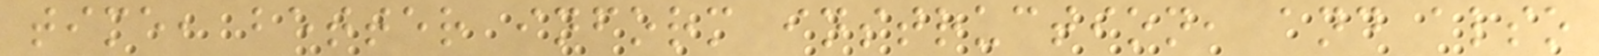time, better inform instruction, and also
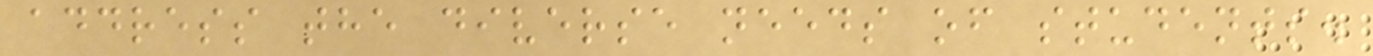address the diverse needs of students.
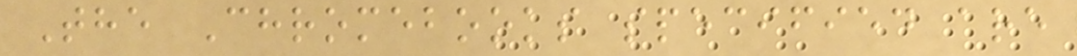The Chromebooks specified are
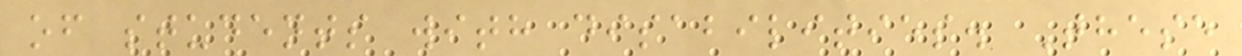of students with disabilities. These
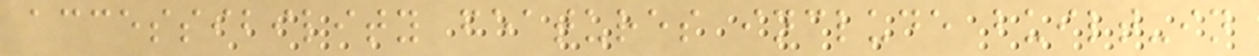accessibility features include built-in
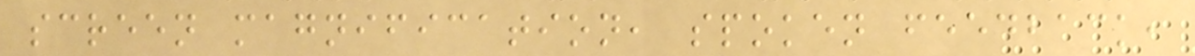screen magnification, spoken feedback,
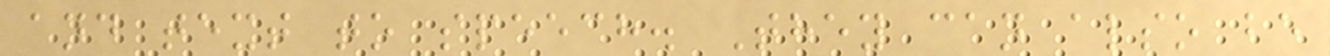and text to speech. They can also be
